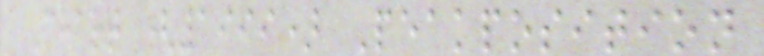Chart (1999) Peakposition
